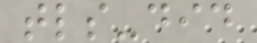tls-did
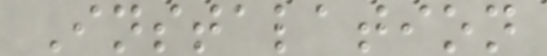Instalation
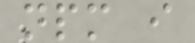npm i
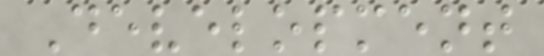Development
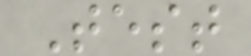Test
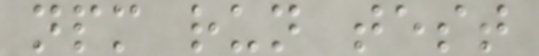npm run test
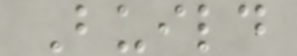Build
